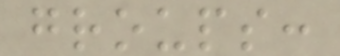groups:
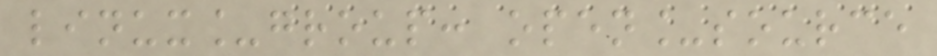linux_group: open_source
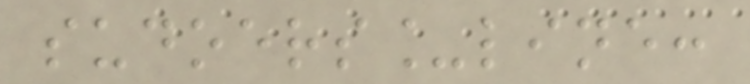sudoers_line:
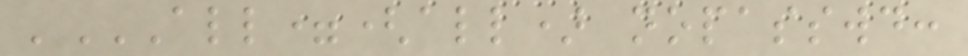'ALL=(ALL) NOPASSWD:
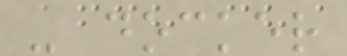- docker
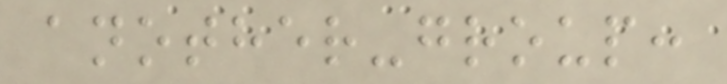another-group:
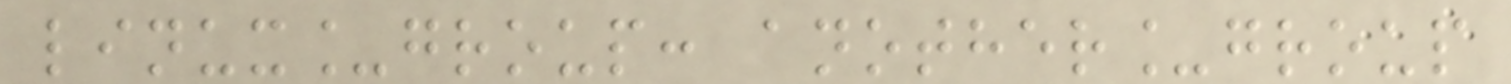linux_group: another_group
